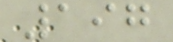197
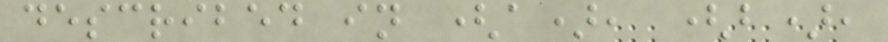described in (a), (b),
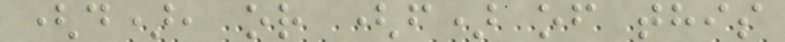(d), or (f) of this
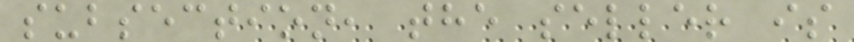subsection, the seller is
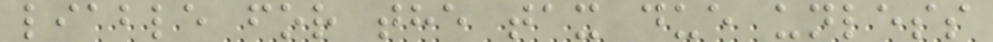liable for the tax due unless
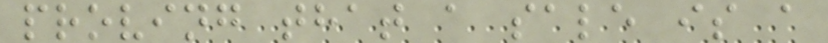proving that a sale is a
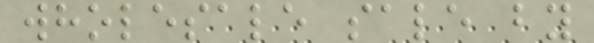wholesale sale by
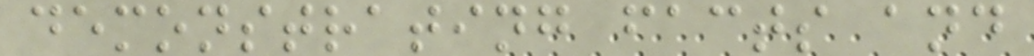demonstrating facts and
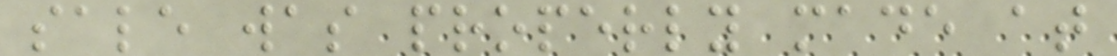sale was properly made at
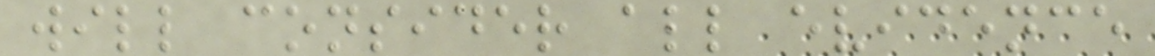will consider all evidence
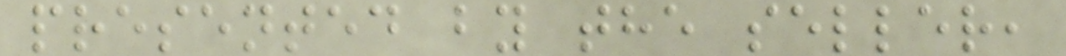presented by the seller,
